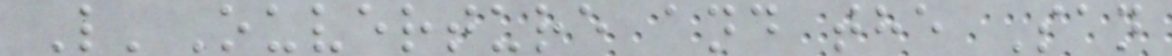L'Ouverture and the San
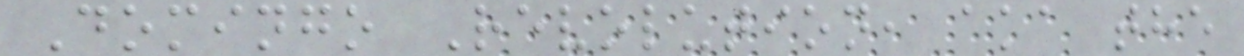Domingo Revolution, aka the
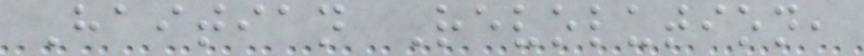Haitian Revolution,
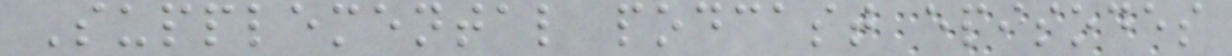Supplemental podcast episodes
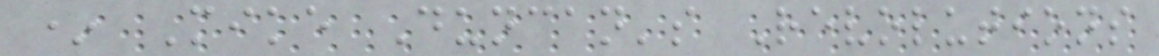* Mike Duncan's Revolutions
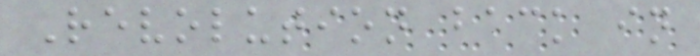Revolution back in
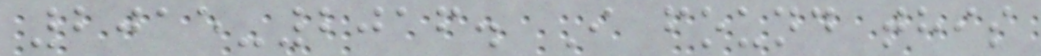2015-2016. I found this
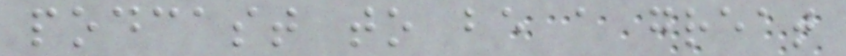podcast to be a great
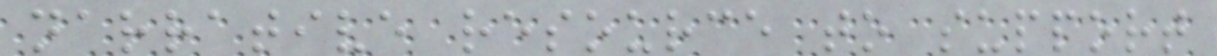narrative resource to support
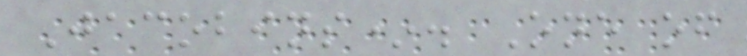Jacobins*. One of
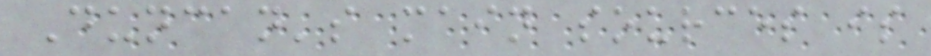Duncan's main sources is
